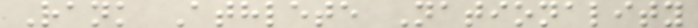Rank Athlete Nationality
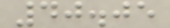40.05
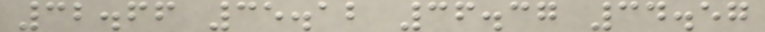32.66 35.12 36.37 34.57
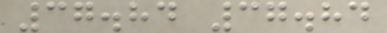37.84 37.84
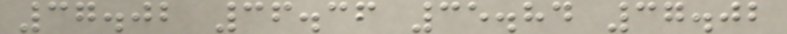37.02 36.36 35.84 37.02
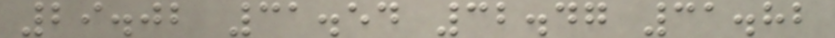29.02 31.54 32.47 31.82
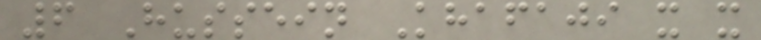6 Hussein Khafaji x x
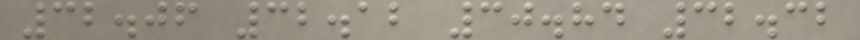32.06 32.12 30.84 32.32
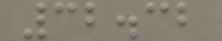32.32
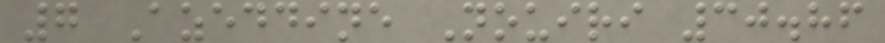7 Azeddine Nouiri 30.86
